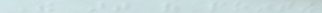The art of pointing
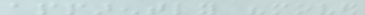apparently "moved
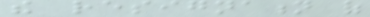the resignation of
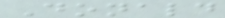Donald
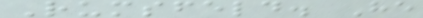Rumsfeld. He
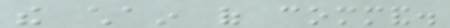the chain of command.
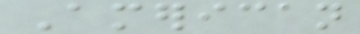American
